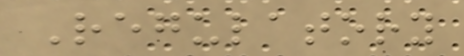Regulatory
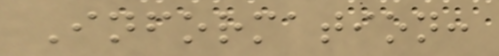Information:
